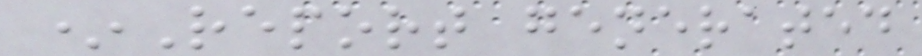*Report generated
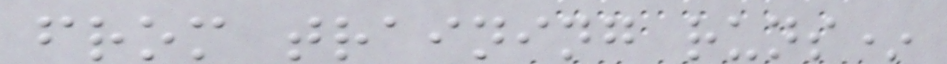from training runs*
